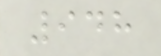948
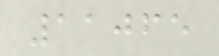11065
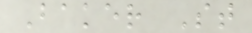Baker St
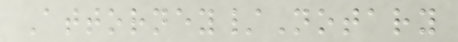Attorney/Notary
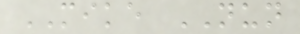MIKE NUN
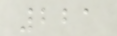221
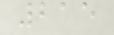215
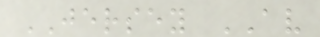JERSEY AV
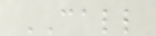CALL
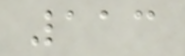113
